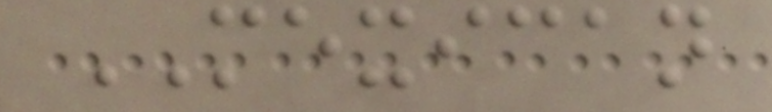MEXICAN
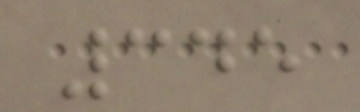345
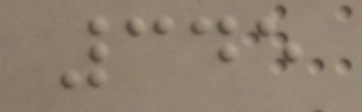345
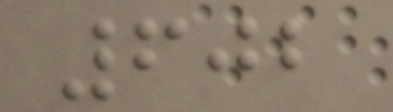602
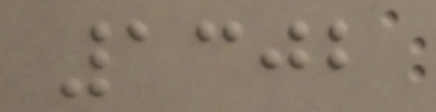1302
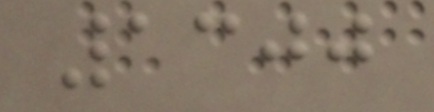1300
